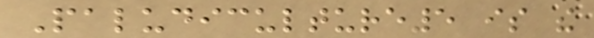Paludiculture5 is the
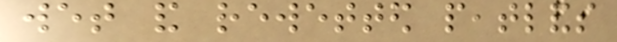wet and rewetted peatlands
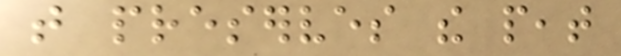that preserves the peat
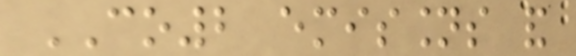CO2 emissions and
